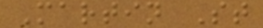Martin St
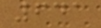641
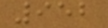952
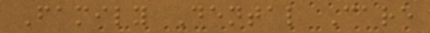Family Dental Care
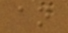an
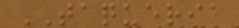TAQUERIA
